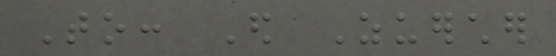To: Ed Zuercher
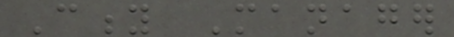City Manager
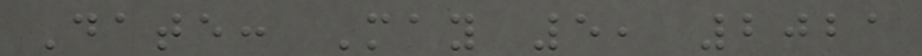Date: May 5, 2021
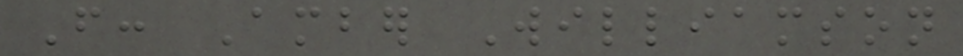From: Amber Williamson
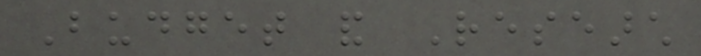Budget and Research
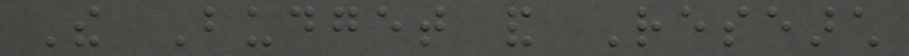The Budget and Research
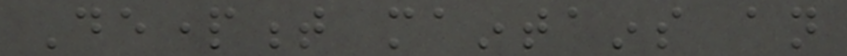Department maintains an
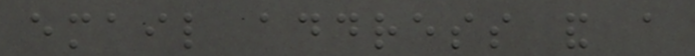email address and a
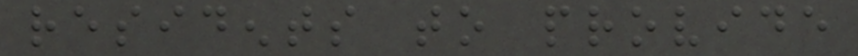residents to provide
